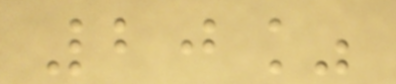20%
